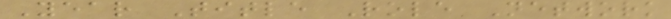Year Title Role Network
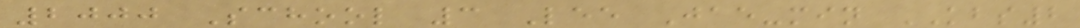2000 School 3 Lee Jae-min KBS2
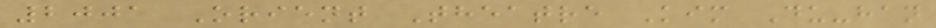2001 Orient Theatre Kim Du-han
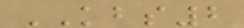KBS2
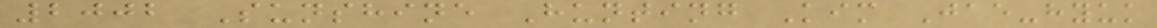2002 Sunshine Hunting Kim Jae-hyuk
